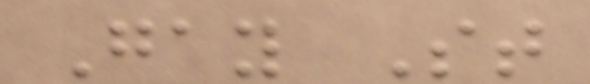Gay St
